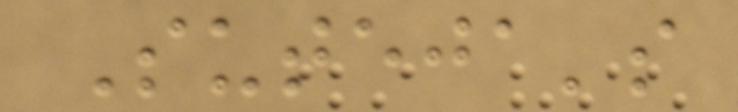Suteja's
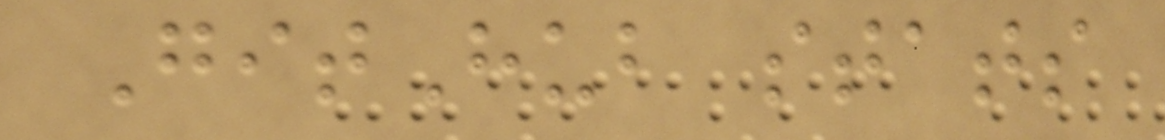GitHub stats
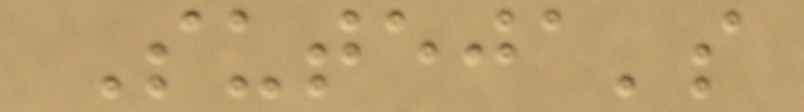Suteja's
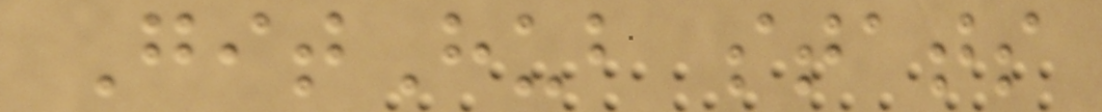GitHub stats
